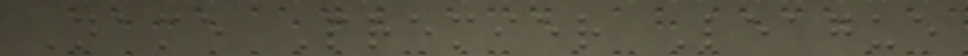Name Premier League
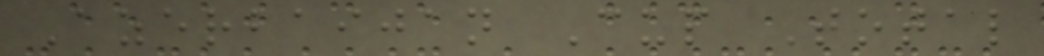Azerbaijan Cup Total
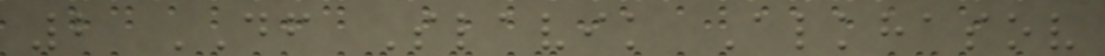2 DF Slavik Alkhasov
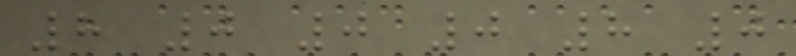8 0 0 0 8 0
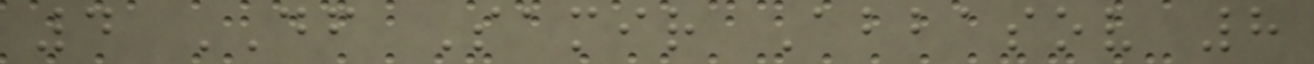4 DF Samir Abbasov 8
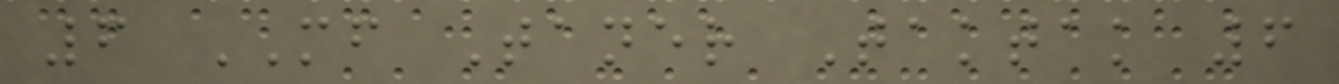6 MF Taner Taktak 6
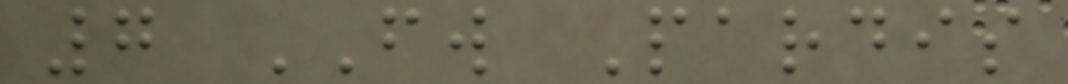7 FW Pardis
